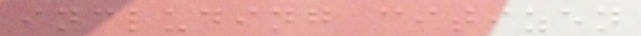including citizen
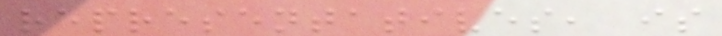representatives, is
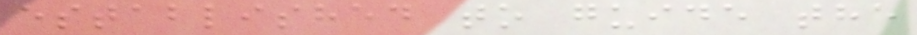established to guide the
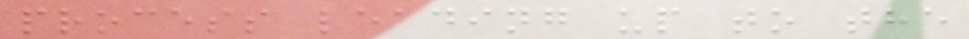process leading up to the
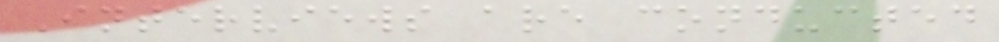Interviews are conducted
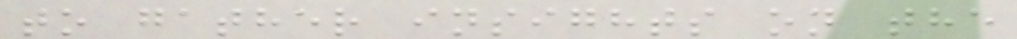to gather insights on the
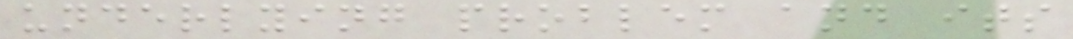underlying problem and its
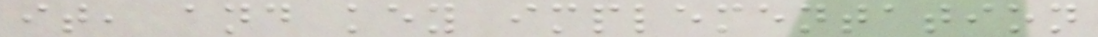it, and key implementation
